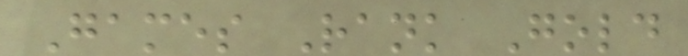Games Rank Gold
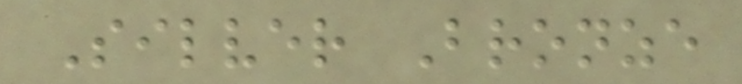Silver Bronze
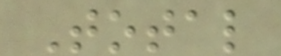Total
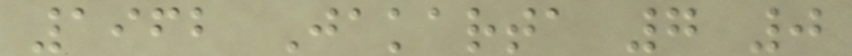1962 Jakarta 7 0
